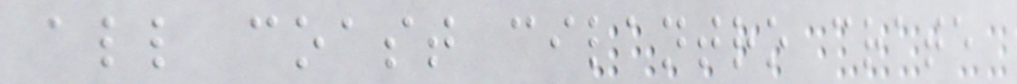all coast cilantro crate
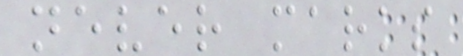never marks
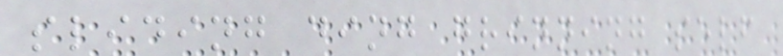sliding ding grinning self
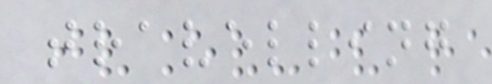travelling
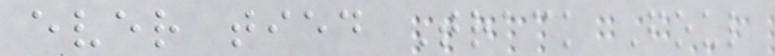ever tied Track Foul
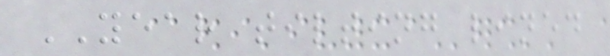YEAR tilting lined
